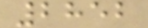2852
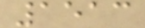1513
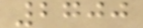2700
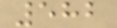582
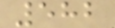582
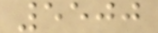5500
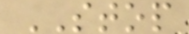STOP
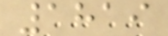1819
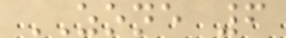ZONE 6
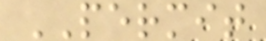PERMIT
